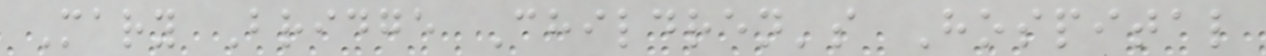Mary Bridge Children's Hospital
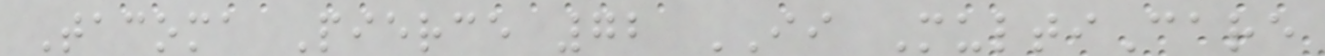Tacoma Pierce 72 II MultiCare
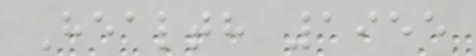Health 1955
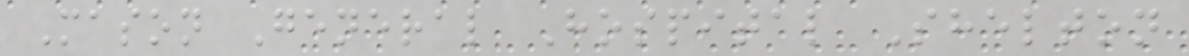Mason General Hospital Shelton
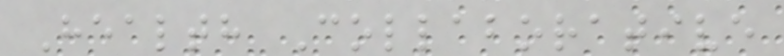Health Collaborative
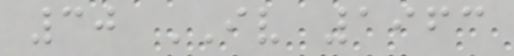30 IV 1963
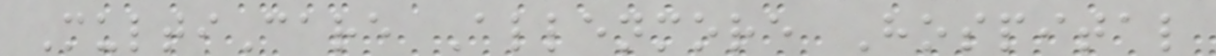MultiCare Allenmore Hospital
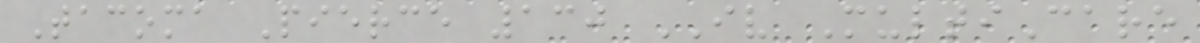Tacoma Pierce 130 IV MultiCare
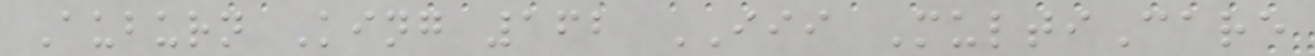Auburn King 162 III MultiCare
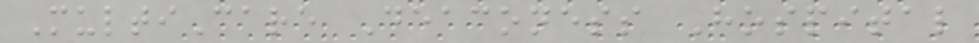MultiCare Deaconess Hospital
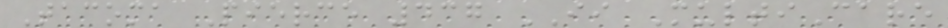Tacoma Pierce 437 II MultiCare
